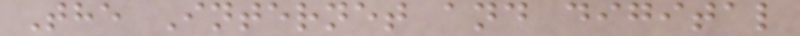The Internet and digital
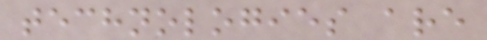technologies are
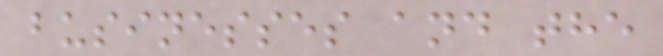businesses and the
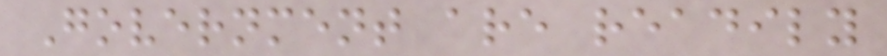Government are readily
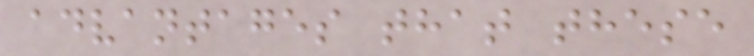advantages that these
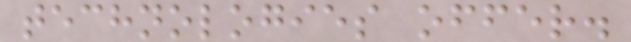technologies offer.
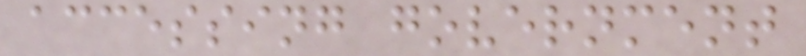accessing government
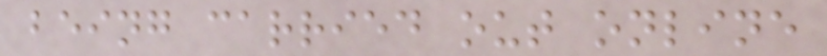being carried out online
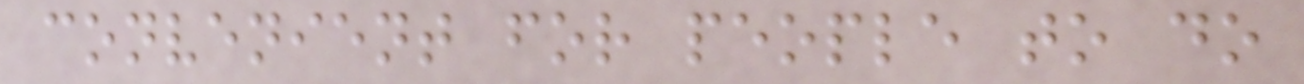convenient for people to do
